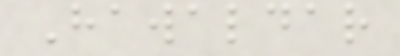Hawaldar
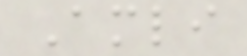Amli
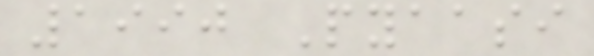1990 Pyaasi
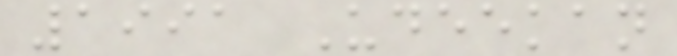1991 Udeekan
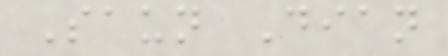Saun Dian
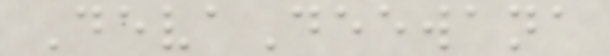DevaDeewana
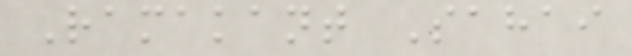Ramakant Sahai
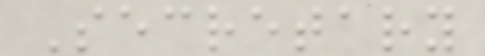Secretary
